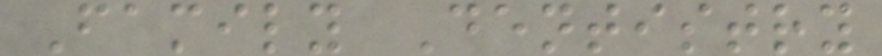Family Dentistry
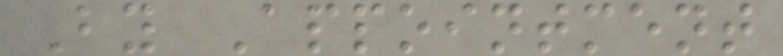By Appointment
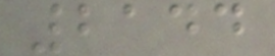2144
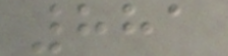881
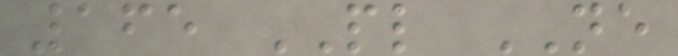165 PL NE
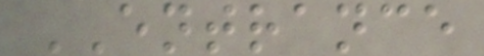ENTRANCE
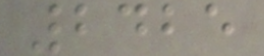2425
